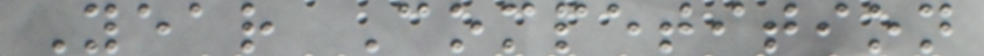Year Competition
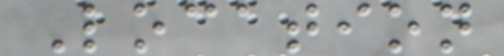Location
